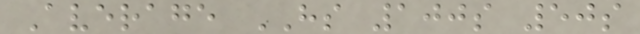Average HS 100s 50s
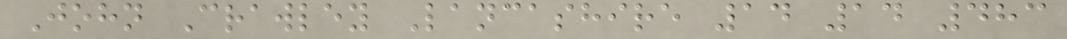John Crawley Lancashire 14 14 483
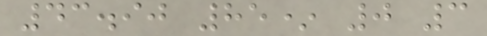43.90 85* 0 3
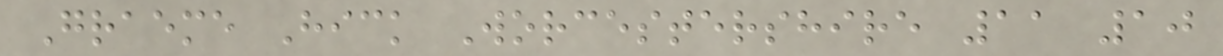Graeme Hick Worcestershire 11 10
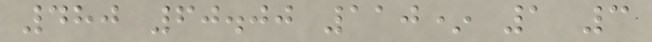480 60.00 110* 1 3
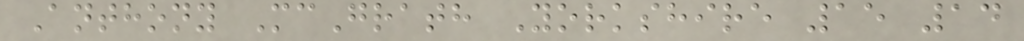Anthony McGrath Yorkshire 15 14
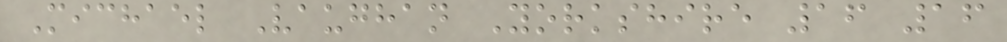Michael Vaughan Yorkshire 16 16
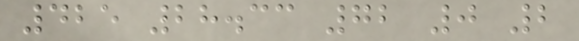425 28.33 72 0 2
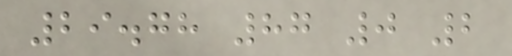29.78 87 0 2
